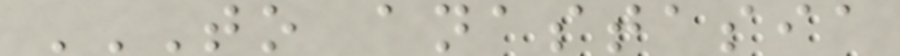TO ANASTASIA
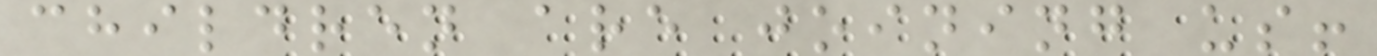children are joining us!
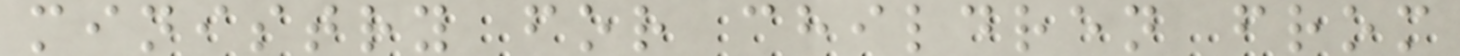ministry for children from
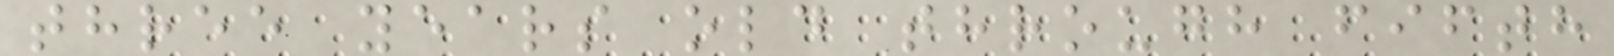three years old through fifth
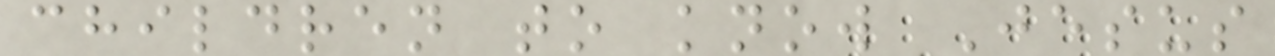children to know Jesus
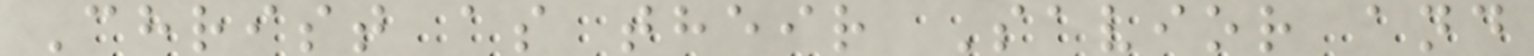Christ as their Savior and
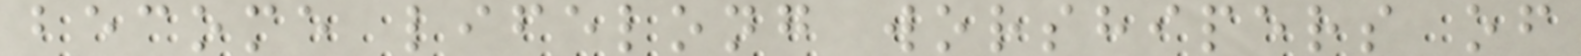become lifelong worshipers of
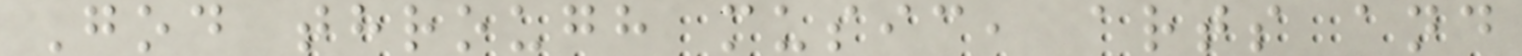God through music, arts and
